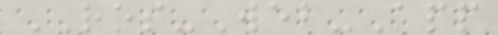ROS-Web-App
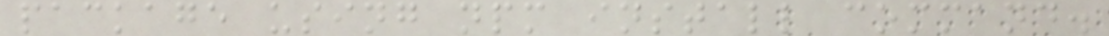package using npm install command.
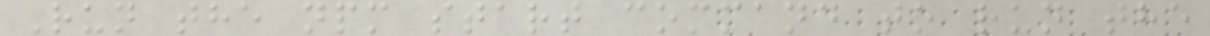Run the npm start command to run the
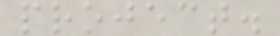project.
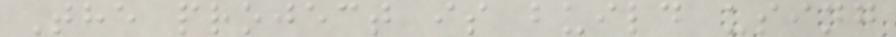The project is build using
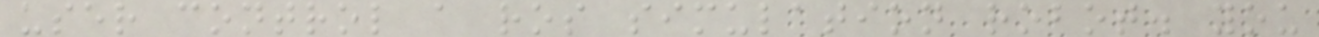user control a ros simulation robot. you
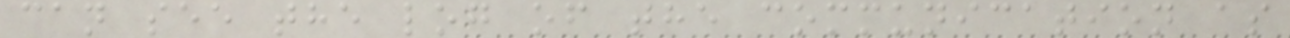can see the log of the communication as
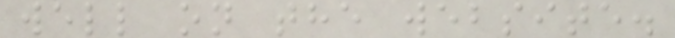well on the website.
